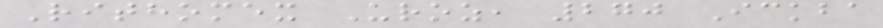Rithomex Uroz, 270 Ickba
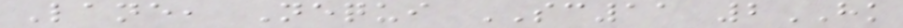Lane, Nequi SC11 2HK
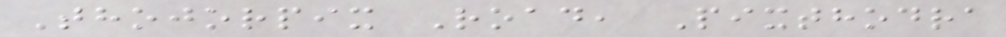Thojorpix Road, Pixthodra
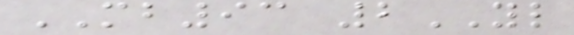MB93 2YL
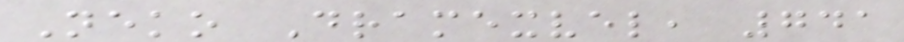Neko Dramexvel, 741
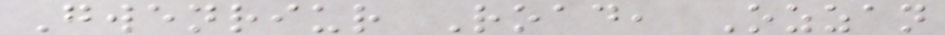Gwenriur Road, Ozzan
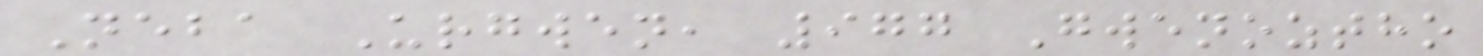Neba Urgwen, 977 Gwenoztho
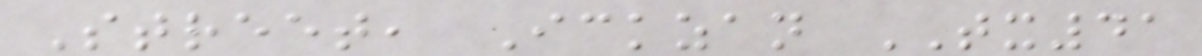Street, Ickzan TX41
